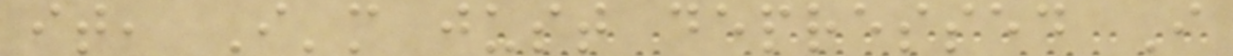it, I'm just depressed I
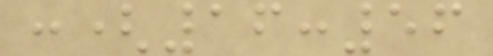:(16:56
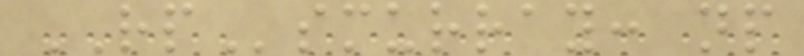RPsmurray: np
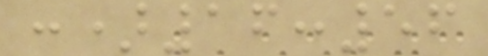:)16:56
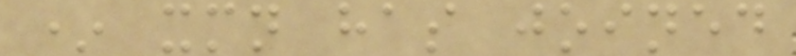* xmn has joined
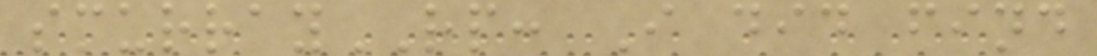smurrayRP: I did find
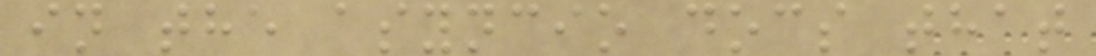in the asyncio docs that
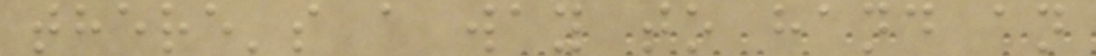there's a way to hand an
